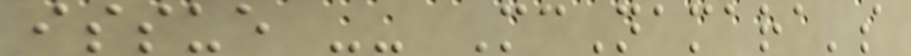issue -- McNamara's
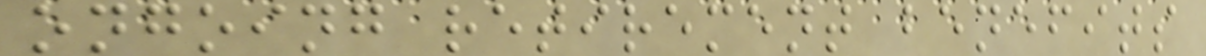ongoing retirement benefits
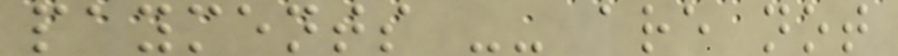payments -- are not
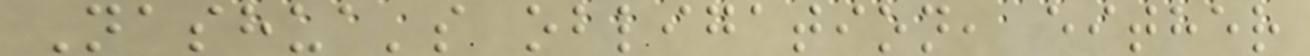Nashua's obligation, either
